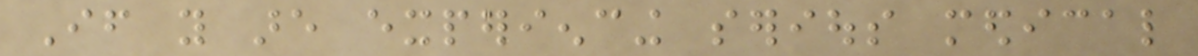If you are experiencing serious medical
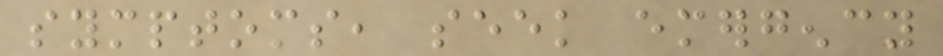symptoms, seek emergency
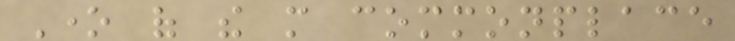One of the more commonplace
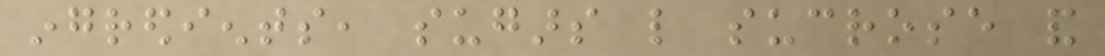ingredients, sugars like sucrose and
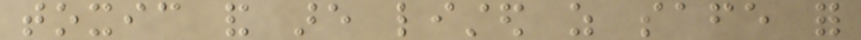toxic and are listed as safe for
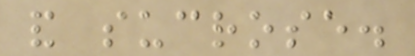and sucrose.
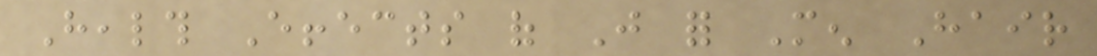Health Effects of Just for Men Hair
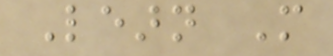Learn More
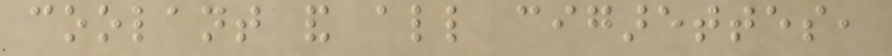coolant and all cigarettes,
